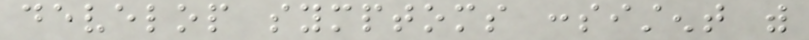develop symptoms consistent with
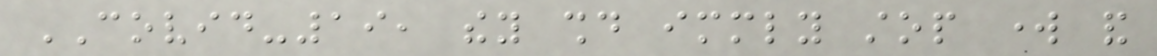COVID-19, they should immediately stop work and
